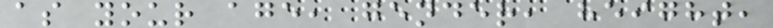as your age, gender, height,
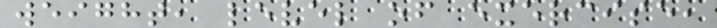weight, level of exercise,
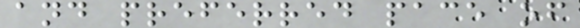and preferred pace of
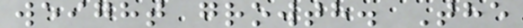weight growth. The
